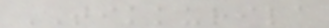TIKKURILA
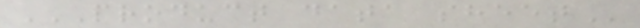PRODUCT DATA SHEET
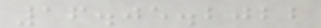16.05.2022
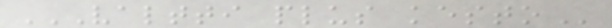VALTTI PLUS KESTO
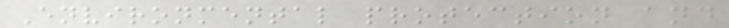Environmental protection and
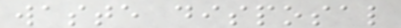waste disposal
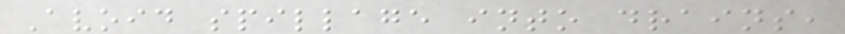Avoid spillage into drains,
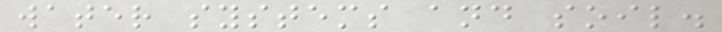water systems and soil.
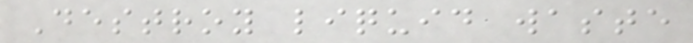Destroy liquid waste
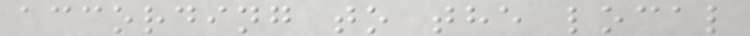according to the local
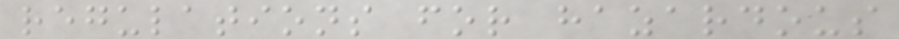regulations for hazardous
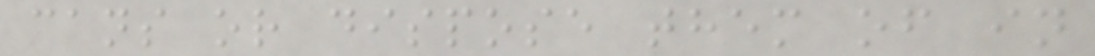cans or dispose them of in
